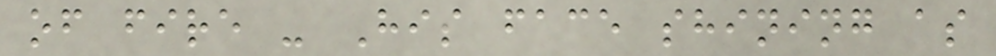of fire - His face shining as
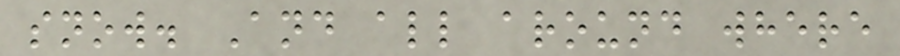snow. And all around where
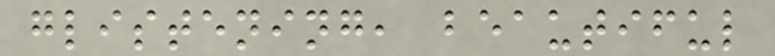glistening, beautiful
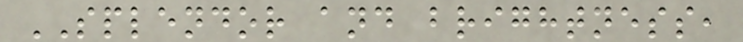SPLENDOR and brightness,
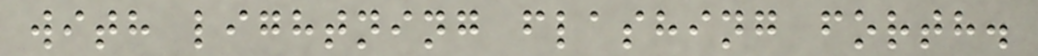with lightning flashing forth.
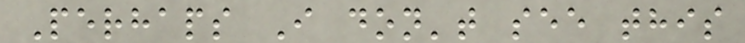Perhaps I don't see this
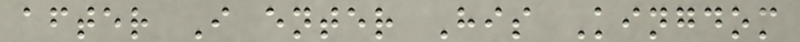after I enter His Kingdom
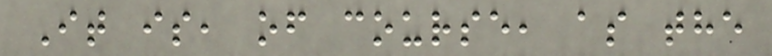It is, of course, as the
